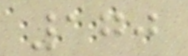170
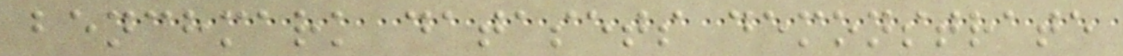benchmark datasets demonstrate
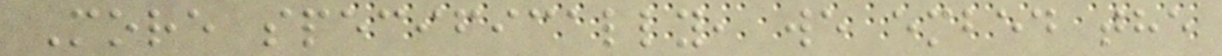More specifically, we embed the
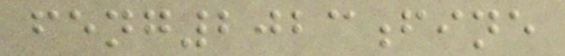feng2023fine
